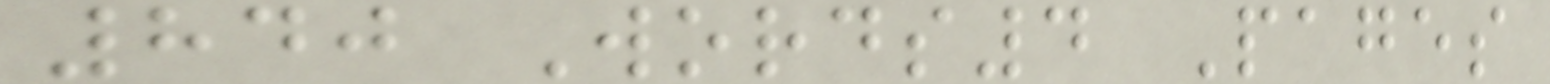840 Words4 Pages
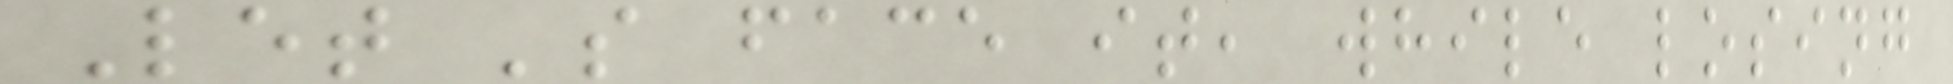Let 's face it, while losing
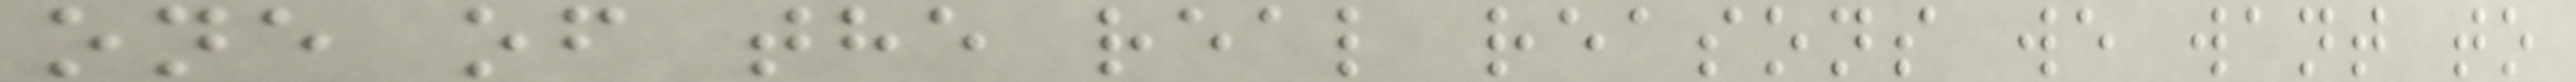one of the real reasons we want to
